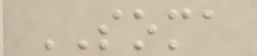SOMA
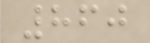860
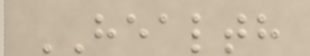HEALTH
